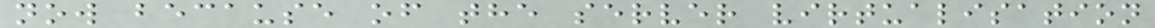now because of the server virtualisation
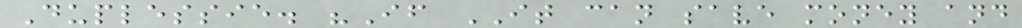Duplessie. "If IT can save money and
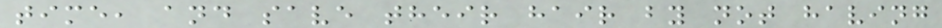time, and save their hair by not having
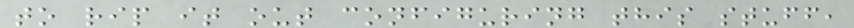to rip it out configuring this stuff,
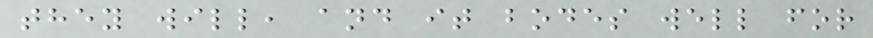they will, and it bodes well for
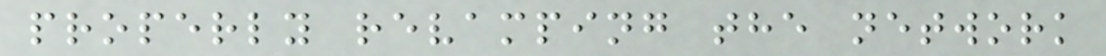properly revamping the network
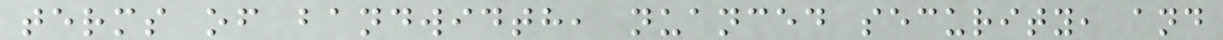terms of bandwidth, nuanced security, and
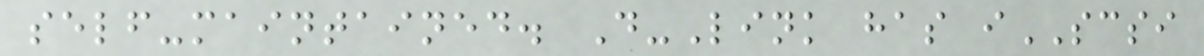self-maintained. D-Link has iSCSI
